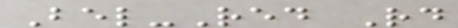Bel-Red Rd
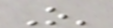O'
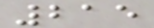215
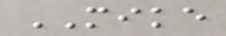MIKE
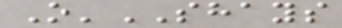O'SHAYS
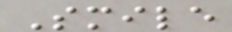Smile
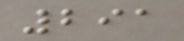291
